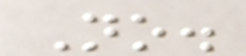No.
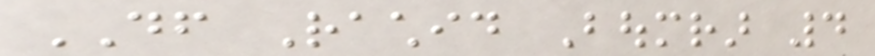DF Rachid Boumrar 4
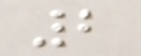2
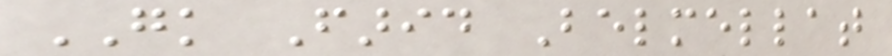GK Farid Belmellat
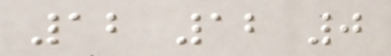12 12 0
